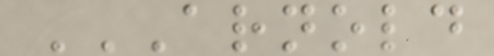ARNOLD
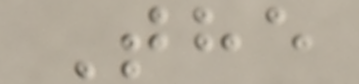The
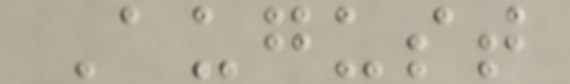August
